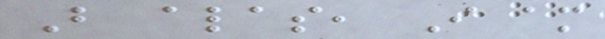But alas, I am
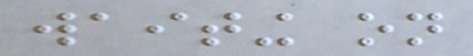waiting on
